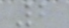2
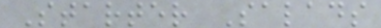Starter Salads
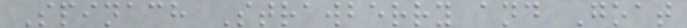Spinach Strawberry and Goat
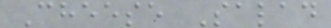Cheese Salad
